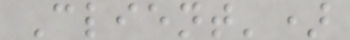Client')
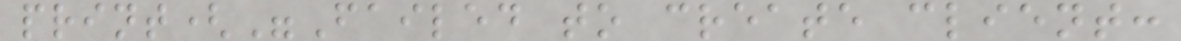print("Failed to create client:
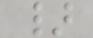}
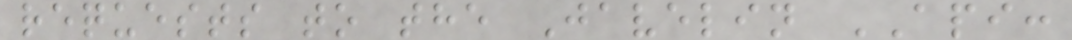requests to the Javelin API:
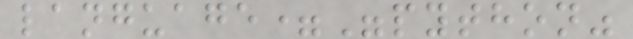language="python"
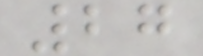27
